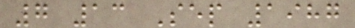7 13 Sep 1987
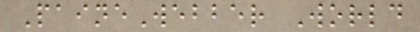PaineWebber World
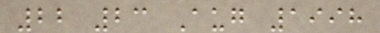22 23 Aug 1998
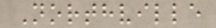Northville
